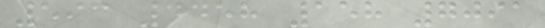593 4458 158 7091
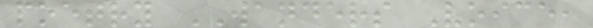poetry WANDERS Voice,
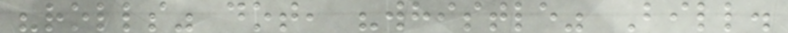"rolls" dot, "whistle" Bill.
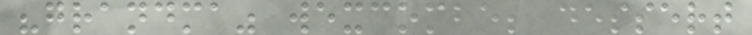"grandma" wexcombe; dessert
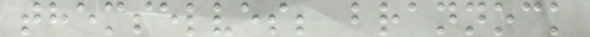themselves; brannock
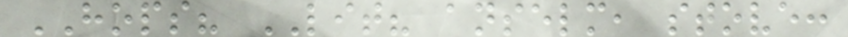HOPS? LIT? anselm, stove:
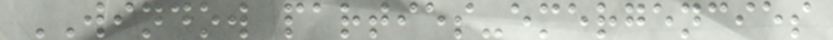WINDOW parties-emergencies
